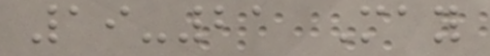19-21 May
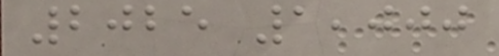2025 1,000
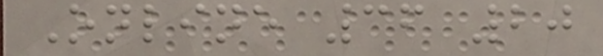Online 36 20
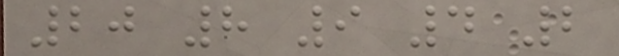20 8 9 4 2
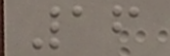16
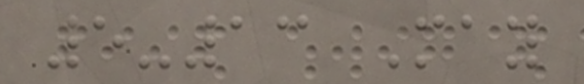5-13 May
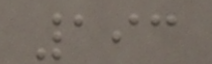193
